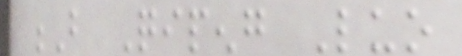B Qipeng Luo
